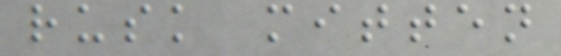rusk mitten
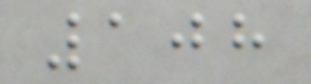108
